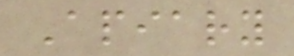Apiary
